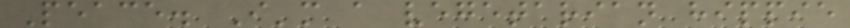Peace. I'm a vegetarian hippie
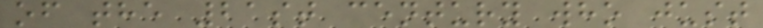of the 21st century who just
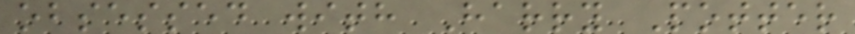obsessed with Harry Potter
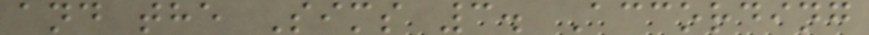and the Sims 3. According
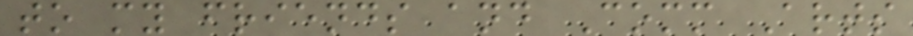to my friends and Comm Arts
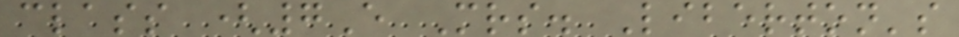class (7E Mrs. Liberton's
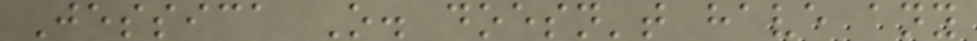Jessica O. doesn't have any
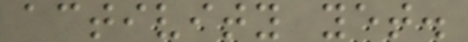activity yet.
